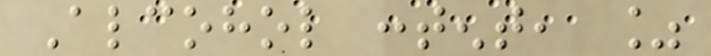Alcohol content, %
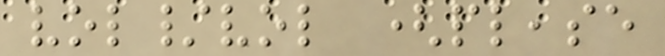vol/vol (please
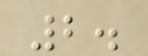2.
